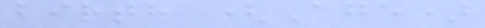birth (Age)
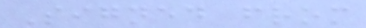Signed from
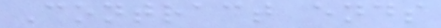Contract ends
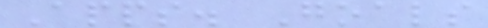Apps. Goals
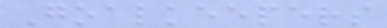Goalkeepers
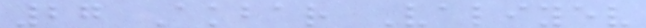27 Akbar Valiyev
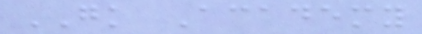GK Academy
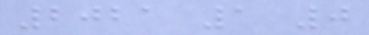2021 1 0
